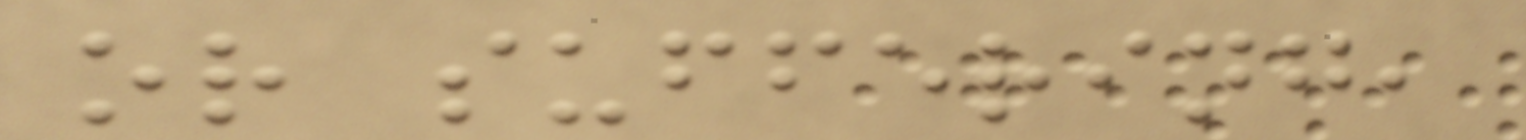or suffering,
